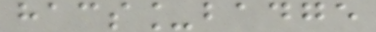hacs_badge
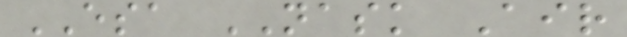ESA NASK Air
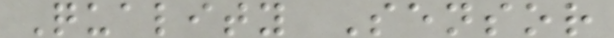Quality Sensor
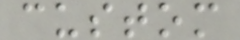custom
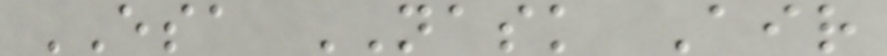ESA NASK Air
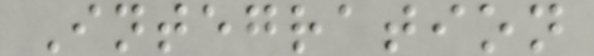Integration
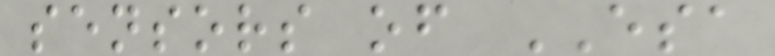sensors of ESA
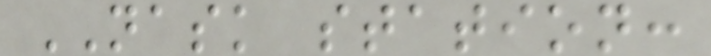NASK station:
